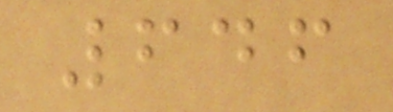646
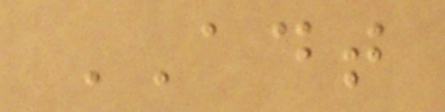ADT
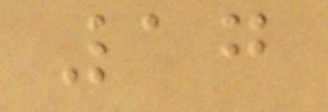17
